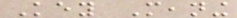Key Meaning
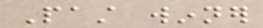Past winner
